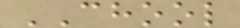CHOOL
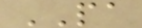PA
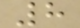8
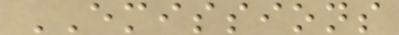EMISSIONS
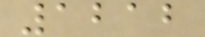1212
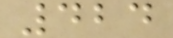424
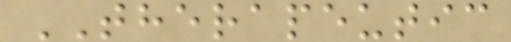THERAPEUTIC
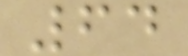64
